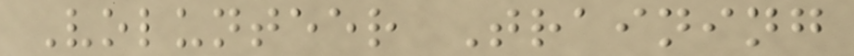Volunteer Training
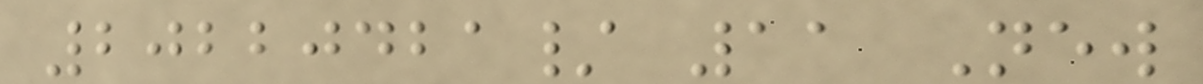20220421/ 11 New
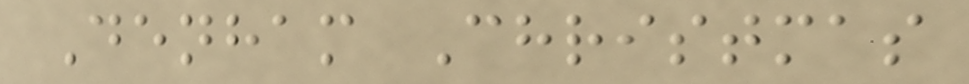Denham Christmas
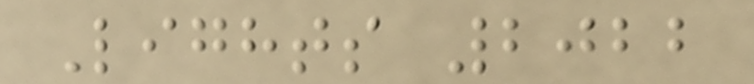Lights 2022
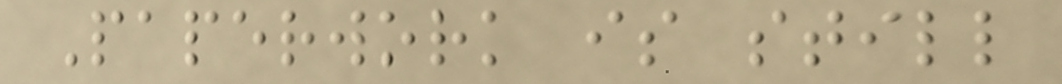Paperwork is still
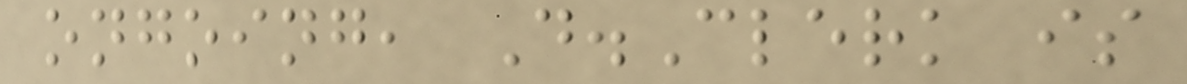ongoing, D.Clerk is
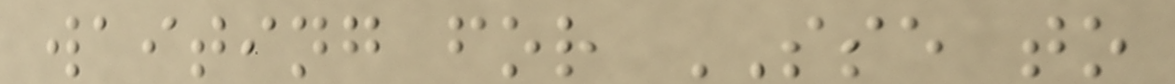waiting for SSE to
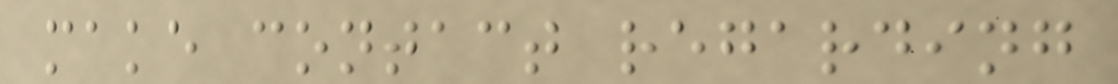make contact regarding
